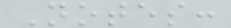Notes:
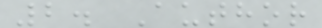2. Author
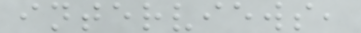interviews,
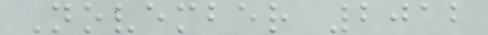November 2012
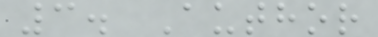3. Author
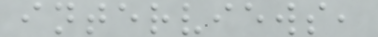interviews,
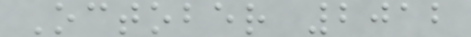October 2012
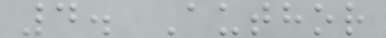4. Author
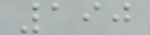190
